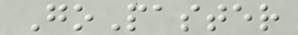GoPaster
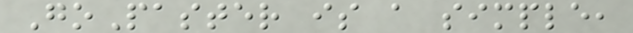GoPaster is a simple,
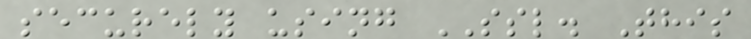securely using SSL. This
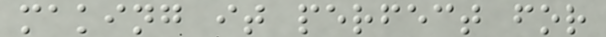making it perfect for
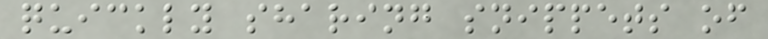quickly sharing snippets of
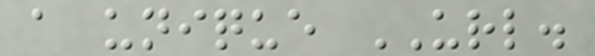a unique URL.
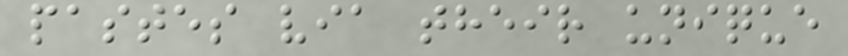pastes via their unique
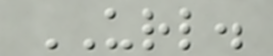URL.
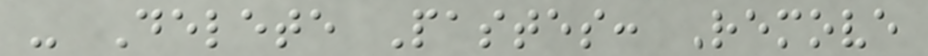- Delete Pastes: Remove
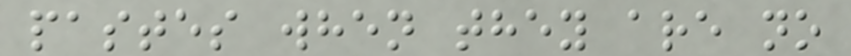pastes when they are no
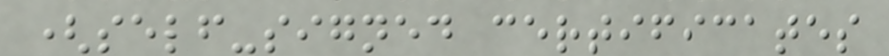(self-signed certificates
